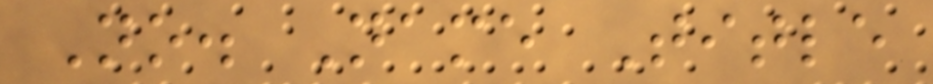No. Name Title
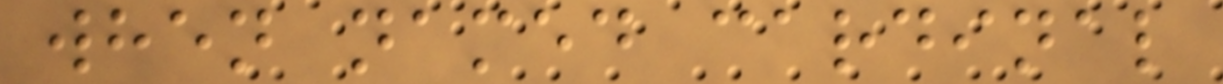when named cardinal
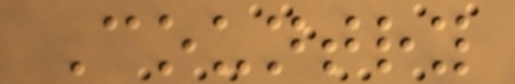Country
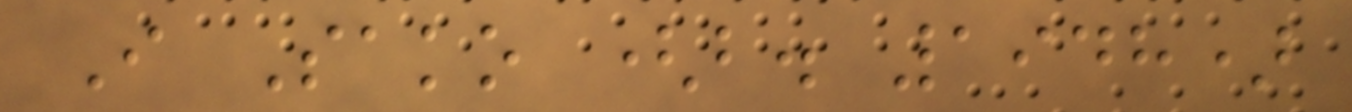I Sako (b. 1948)
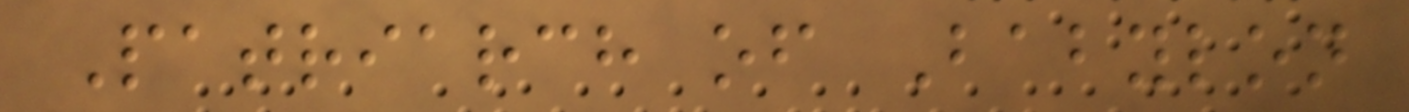Patriarch of Babylon
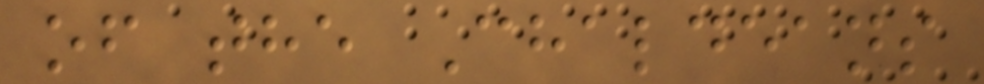of the Chaldeans
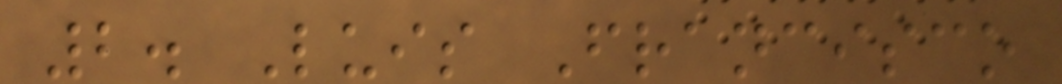2. Luis Francisco
